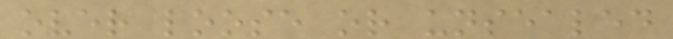over loose or unsealed
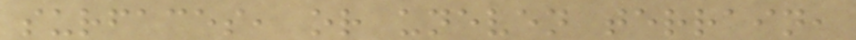surfaces, or uneven terrain,
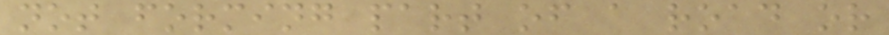not forming part of a road or
